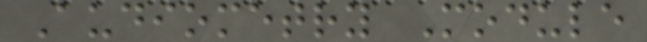Audiometry Module
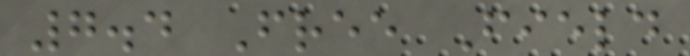7.4 Free Field
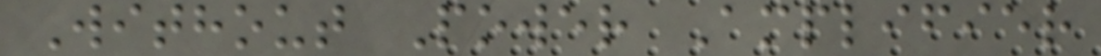Without Power Amplifier
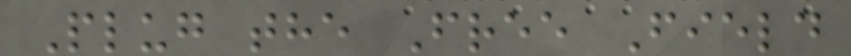Plug the Free Field
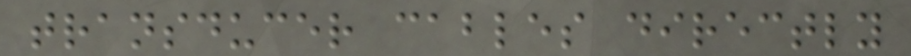transducer cables directly
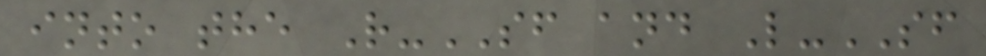into the R-SF and L-SF
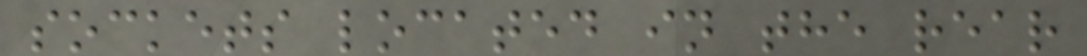sockets located in the rear
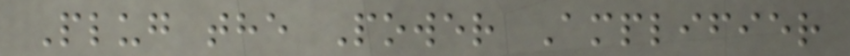Plug the Power Amplifier
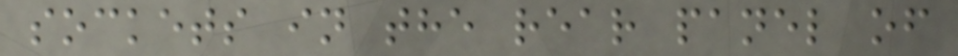sockets in the rear panel of
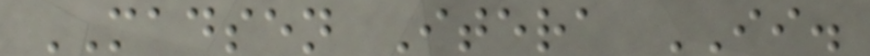MADSEN Itera II.
